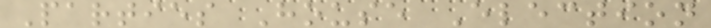Parties House Election
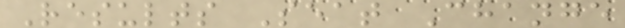Results Seat Change
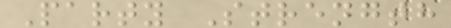Party Strength
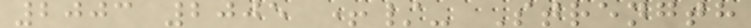2003 2005 +/- Strength
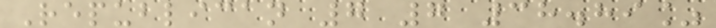Republican 7 7 38.89%
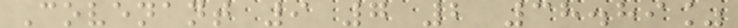Covenant 9 7 2 38.89%
